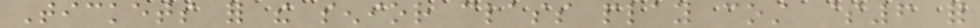Tickets for the senior class play cost $6 for
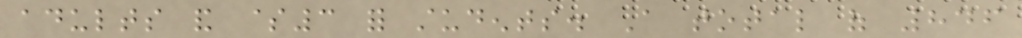adults and $3 for students. A total of 846
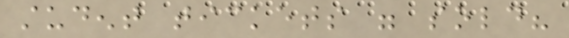student tickets were sold?
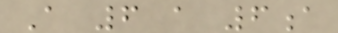A 6 a 6a
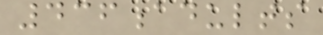436adults
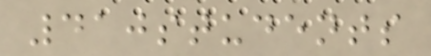410students
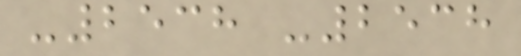-2538 -2538
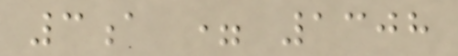3a = 1308
